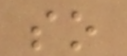so
